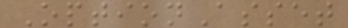OptionAsset
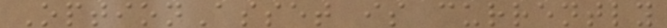OptionAsset is currently
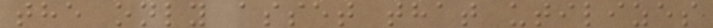the only asset that utilizes
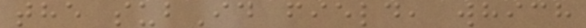the subId field, which
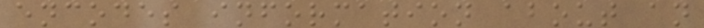encodes information about an
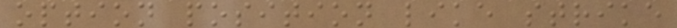option position like strike
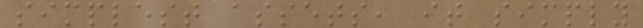simplest assets, it simply
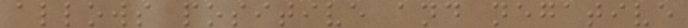allows positive and negative
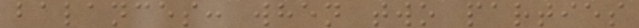balances: when two parties
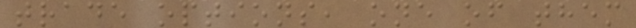trade options, one of them
